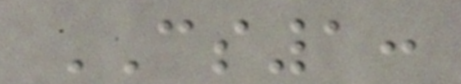CS1:
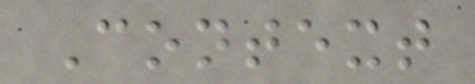Context
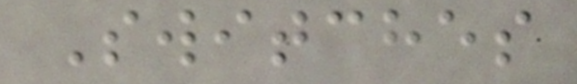Switches
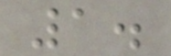1.
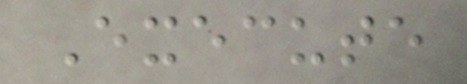Execute
